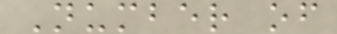Number of
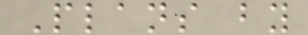Plans by
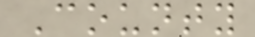County
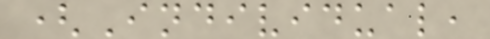(Individual,
